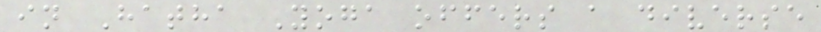in Hatha Yoga offers a diverse
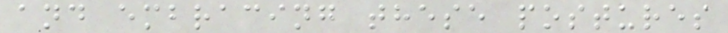and embracing these postures
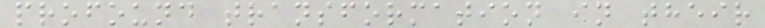profound transformation in their
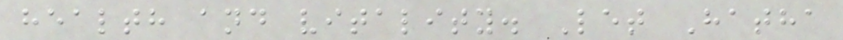health and vitality. Let Hatha
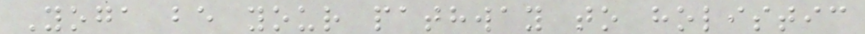Yoga be your pathway to holistic
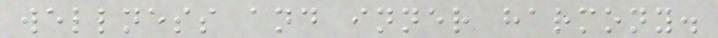wellness and inner harmony.
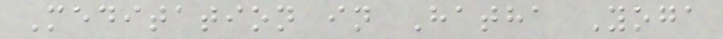Meditation in Hatha Yoga
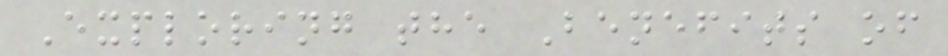Exploring the Benefits of
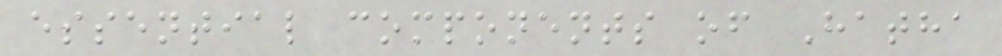essential components of Hatha
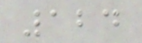124
